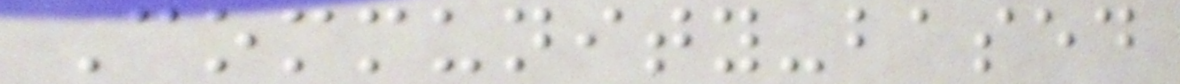Community-based
